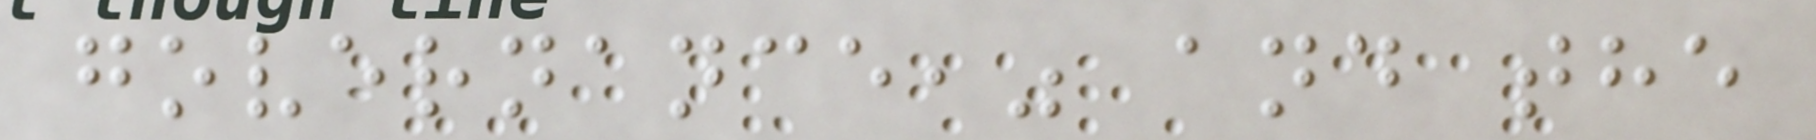governance," and the
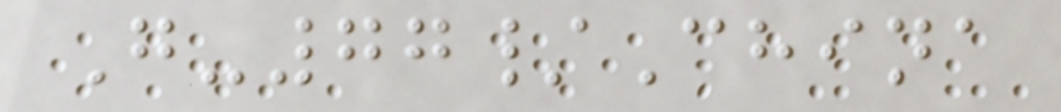G-77/China
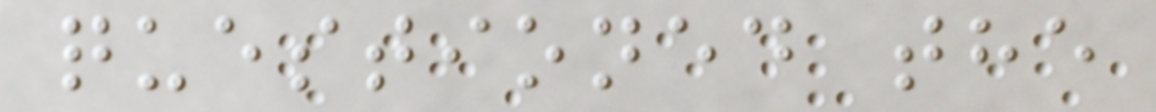questioned the
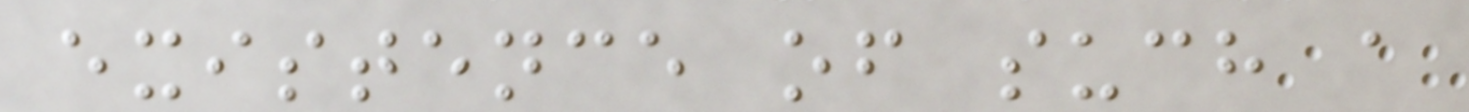existence of such a
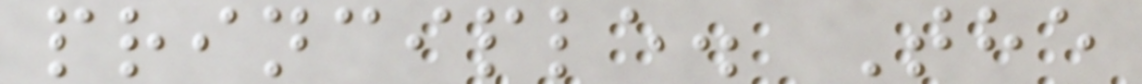principle. The
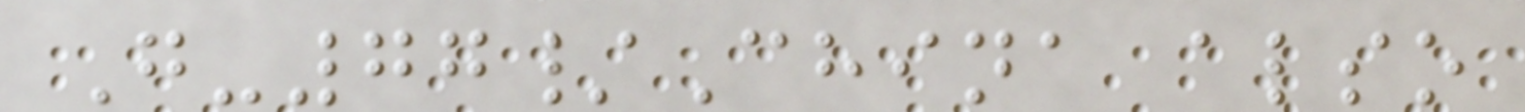G-77/China also
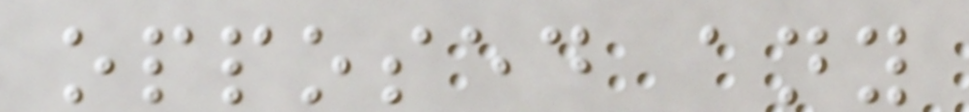opposed any
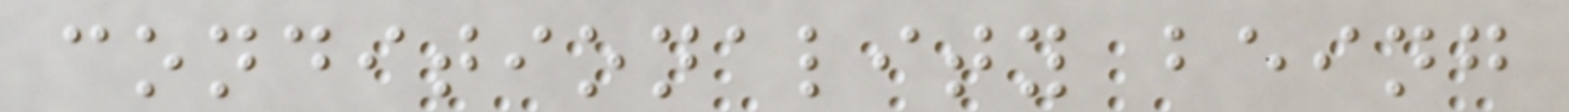conditionality being
